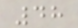48
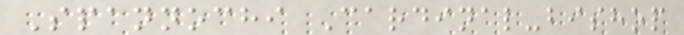Spannochi Cardinal-bishop
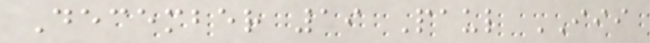December 19 Paul III
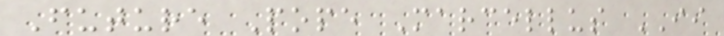Future Pope Marcellus II
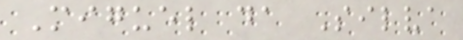Miguel da Silva
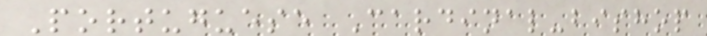Portuguese Cardinal-bishop
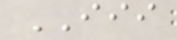III
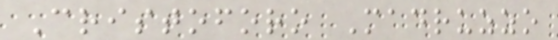Cristoforo Madruzzo
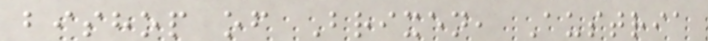bishop of Brixen, Austria
